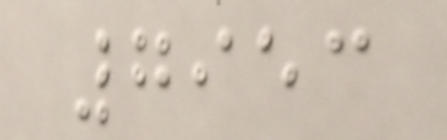7953
